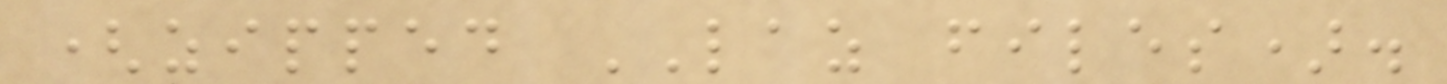(zipped LAZ files).
